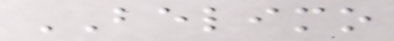BELIMO
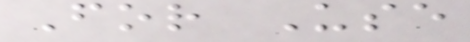For Use
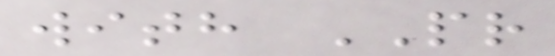with PR
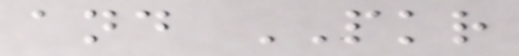and PKR
